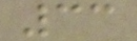33
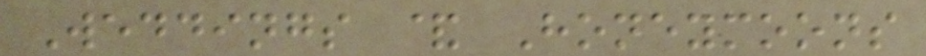Weddings & Honeymoons
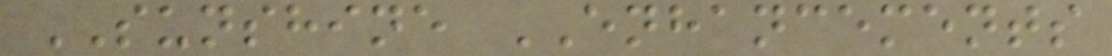SUNSHINE ENHANCEMENTS
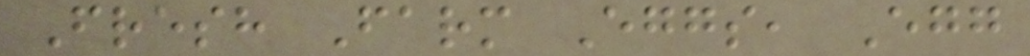Fresh Farm Eggs, Egg
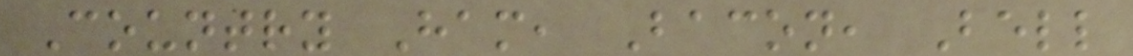Country Ham, Bacon, Bell
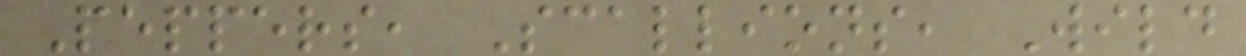Peppers, Scallions, Wild
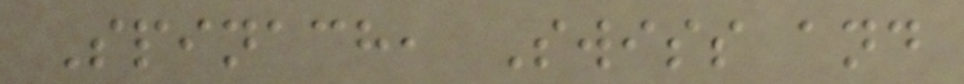Spinach, Swiss and
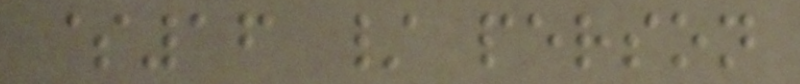$16 / person
